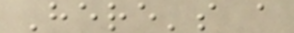Here's a
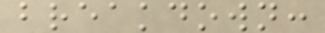breakdown:
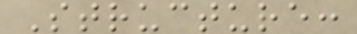Structure:
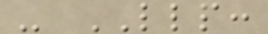- LLP:
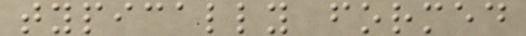typically formed
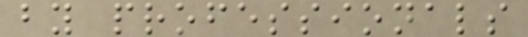by professionals
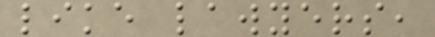like lawyers,
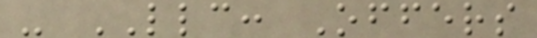- LLC: Offers
